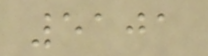5101
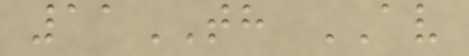11TH AV
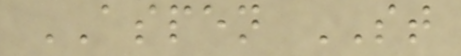ASPEN ST
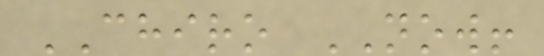CHIRO NOW!
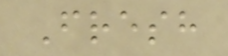Fresh
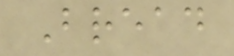Bread
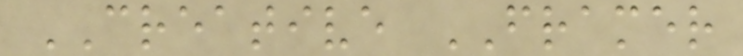CREATIVE FRAMER
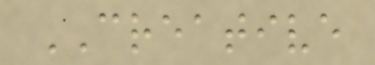CREATIVE
